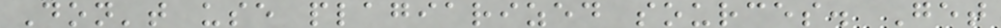Don't use plagiarized sources. Get
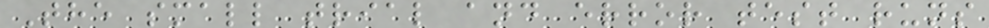The small trial and error test runs
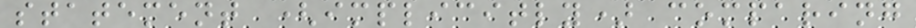statement (implicitly) comparing
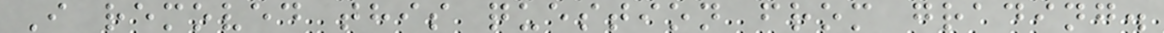I removed this question from grading.
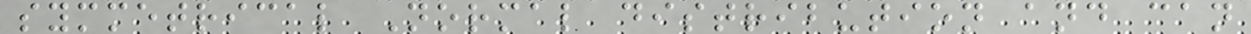symmetrical Normal distribution and can
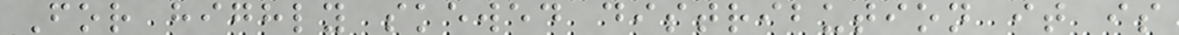For highly skewed distribution it is
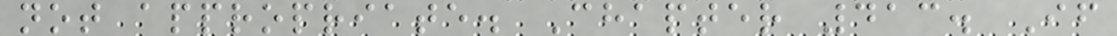not appropriate. Chapter 413. If
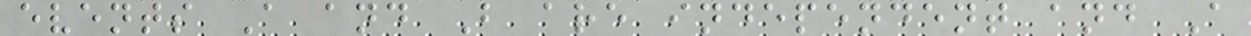events A and B are independent and A
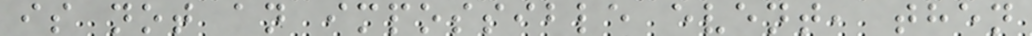is not an impossible event, then
